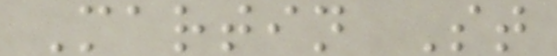Martin St
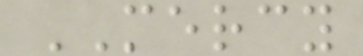MERCY
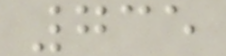735
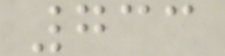733
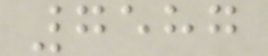7587
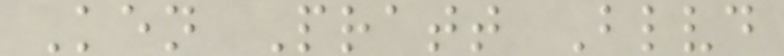Ken Pratt Blvd
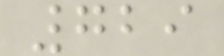729
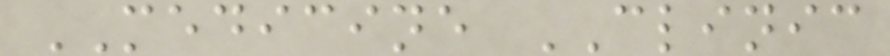MEDICINE CLINIC
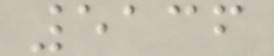5136
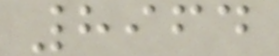8964
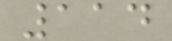114
